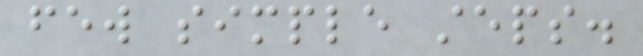few simple steps.
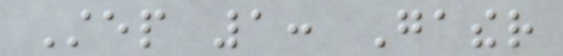Step 1: Gather
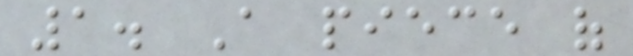1. A piece of
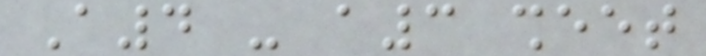A4 - a3 sheet
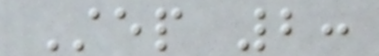Step 2:
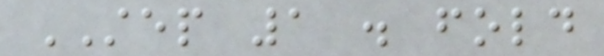STEP 1 . fold
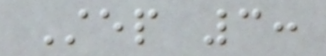Step 3:
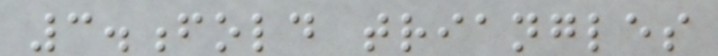3.fold triangles
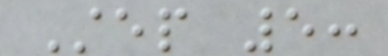Step 5:
